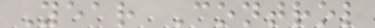Year Control
